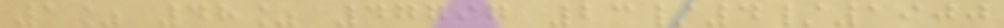1% 48% 47797 23/4/1900
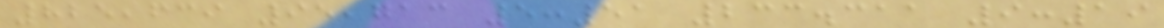825,639 95,713 5:51 233.311 9:19
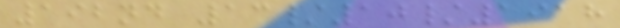192nd 13/10/1918
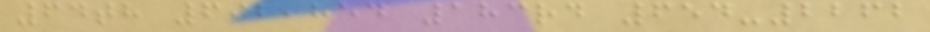64th 692,854 183rd 654-2262
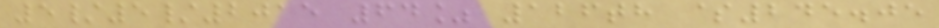5/5/2015 64% 126th $245.05
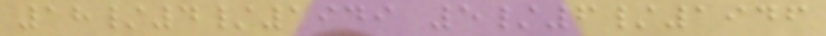18/4/1949 5/6/1946
